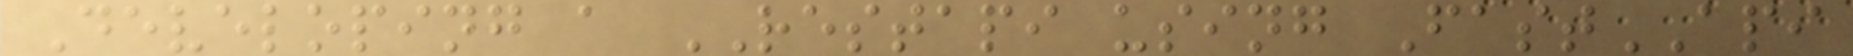Developing a RESTAPI using FastAPI
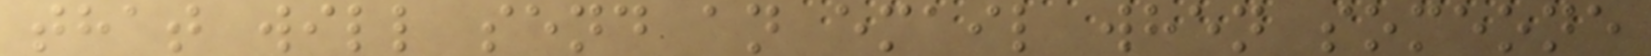that will send an email when someone
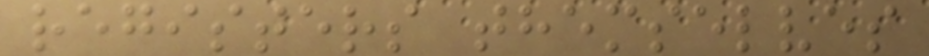registers themselves
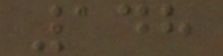148
